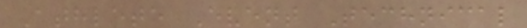Athlete Event Technical
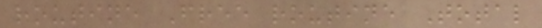routine Free routine Total
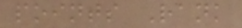points Rank
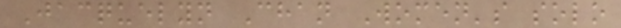Jacquelyn Chan Women's solo
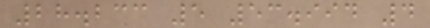28.233 5 53.994 4
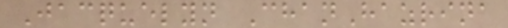Jacquelyn ChanHazrina
